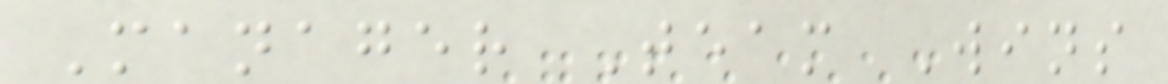Manager Team Wins
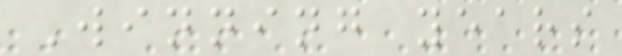Winning years
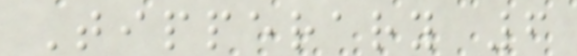Tipperary 6
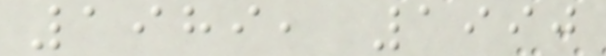1989, 1990
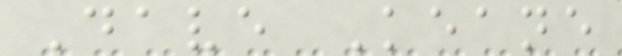Dave Keane
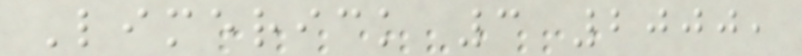Limerick 3 2000,
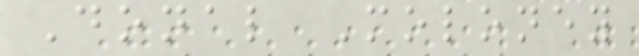Donal Moloney
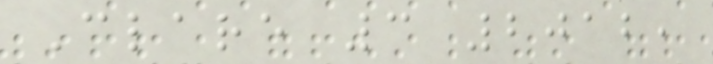Clare 3 2012,
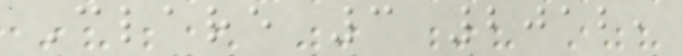Clare 3 2012,
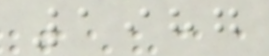1987
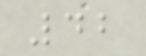42
